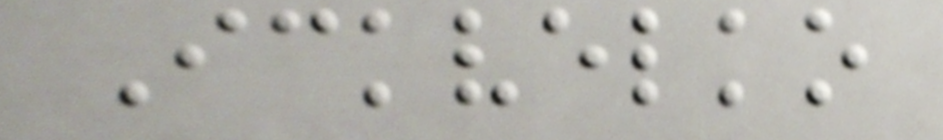Ickvelko
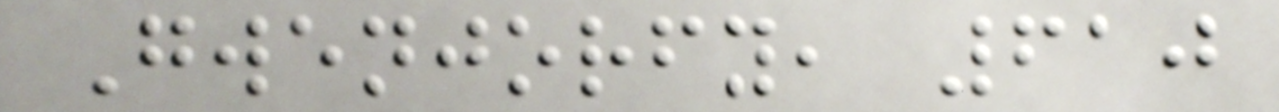Gwenjorfy, 610
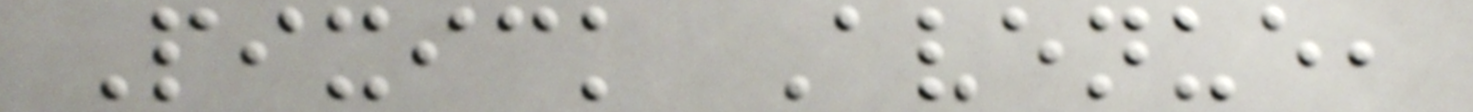Pixick Avenue,
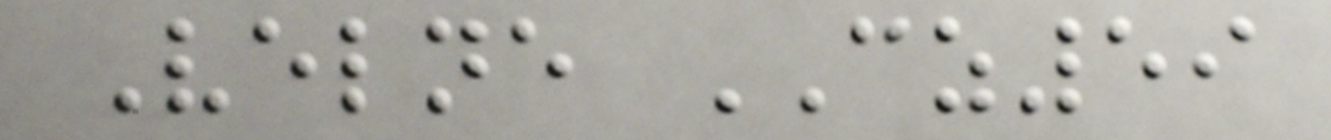Velne CZ59
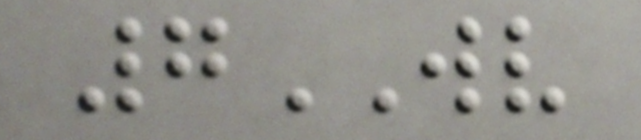7WV
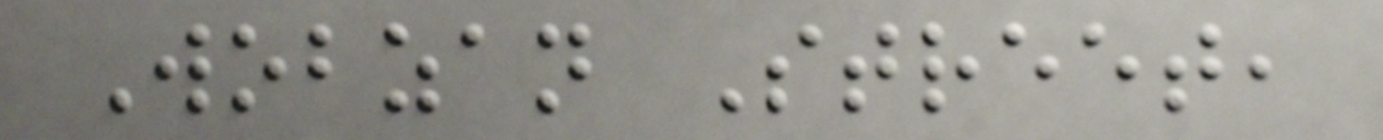Wobzan Street,
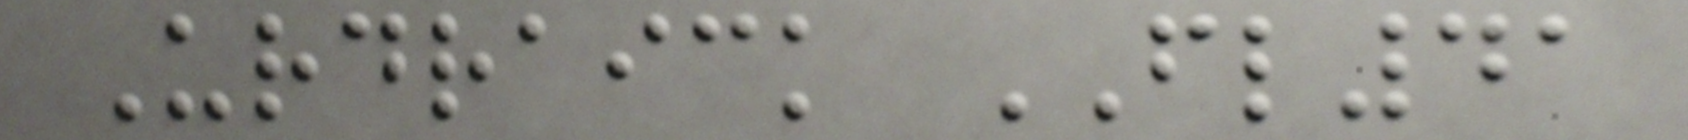Urdraick FL41
